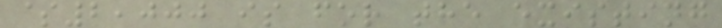$2,000 is for the existing
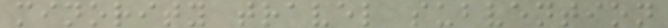minority travel subvention
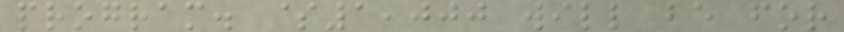program. $1,000 will be for
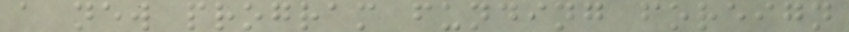a new program funding foreign
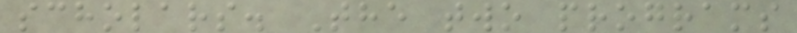scholars. The two programs
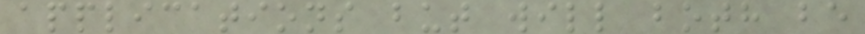applications but will both be
